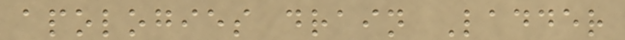apologies drain Ladder
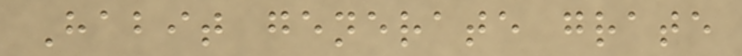Habit generate grate
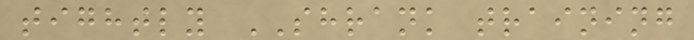tightly SHRANK training
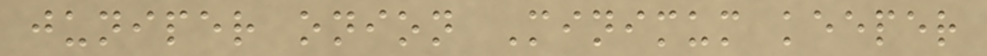juniper onion Minimum keeper
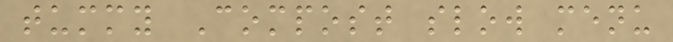tummy Compost slow menu
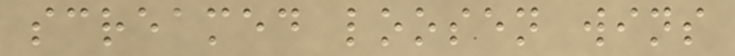screamed loosen wins
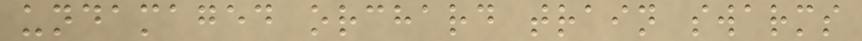undamaged orchard train swarms
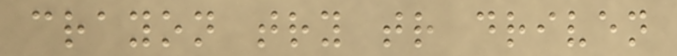crayon try tr driven
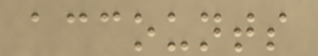accounts
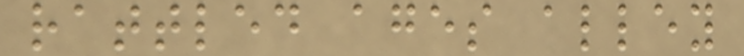rattled ages alley
